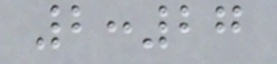2:27
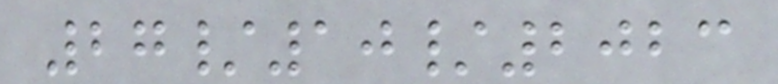27/10/2023
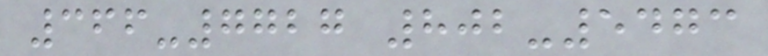366-7727 802-5473
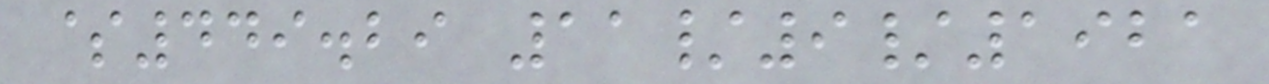$449.29 11/9/1921
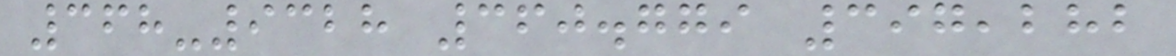368-9328 360.779 397,282
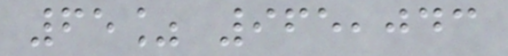65% 965,043
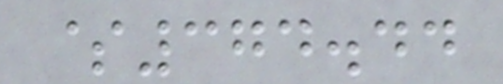$374.44
